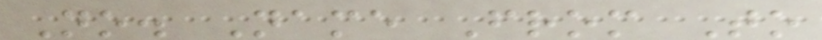No. Name From To
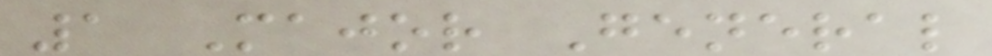1 Major General
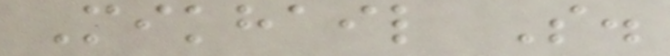Mikhail S.
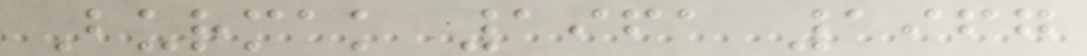Burmak 1961 1967
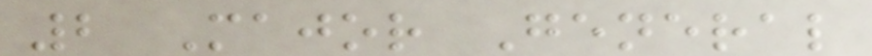2 Major General
